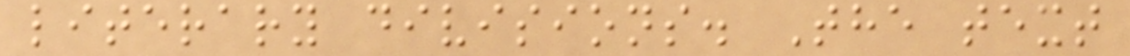literary divisions. The text
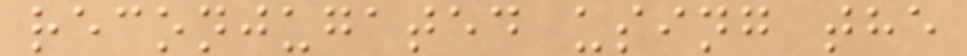reconjugated using the
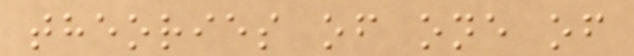theories of one of
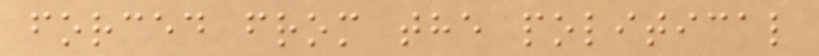forced from the political
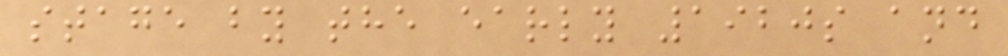stage by the early 1920s and
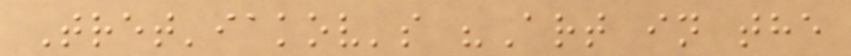Tret'iakov's "Art in the
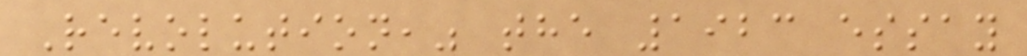Revolution," the 1923 essay
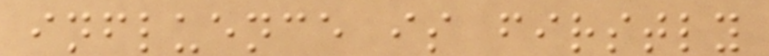influence is firstly
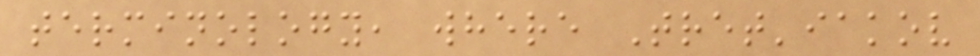terminology, where Tret'iakov
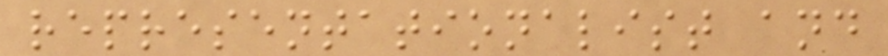representationalist and
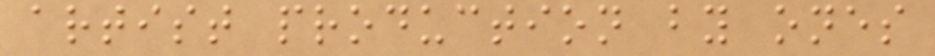artist production by ones
